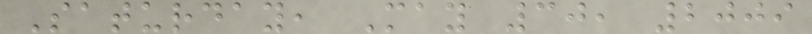Saturday, May 30, 2009
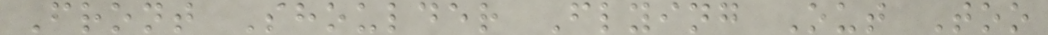Front Shoulder Flying Out Too
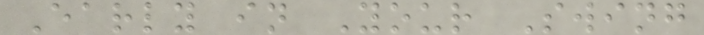Early in Your Swing
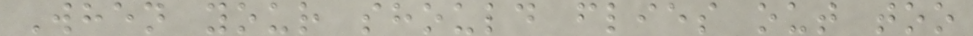When your should flies out too
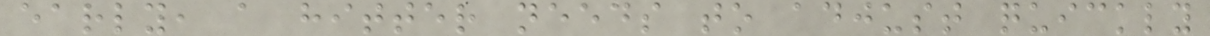early, a hitter needs to adjust quickly
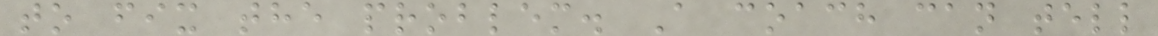to fix the problem. A coach can tell
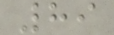89
